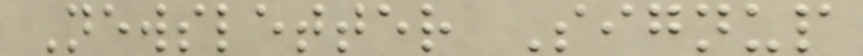Newsletter Signup
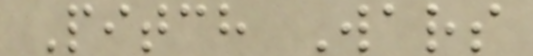Pitch Wars
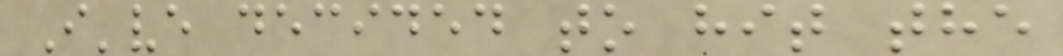I've decided to hit the
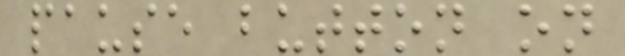pause button on
